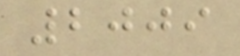2009
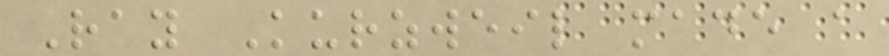Ray Kurzweil made a
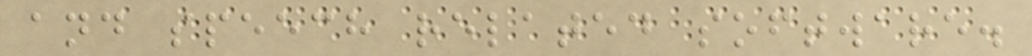and speech related software.
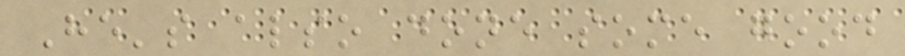He's also done some good
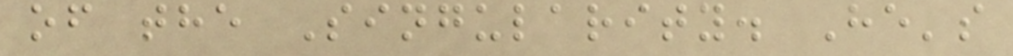of the Singularity. He's
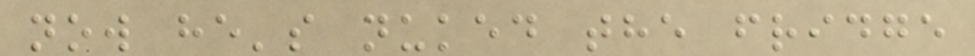now he's nuked the fridge
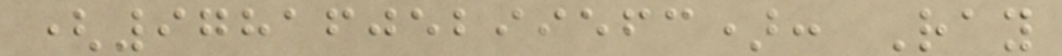(9781605299563): Ray
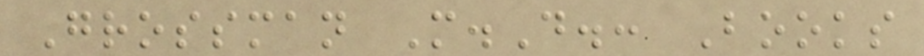Grossman M.D.: Books
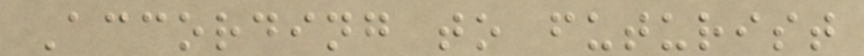According to futurist
